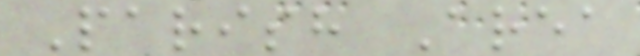Parish Area
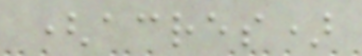(acres)
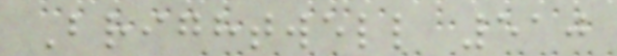Brightwell 510
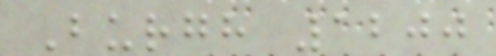Burgh 1200
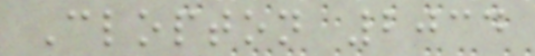Clopton 2034
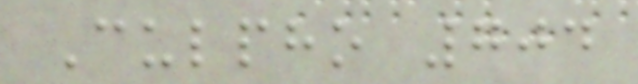Culpho 704
